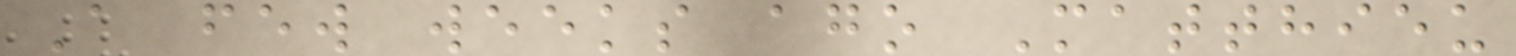A few weeks ago Matthieu
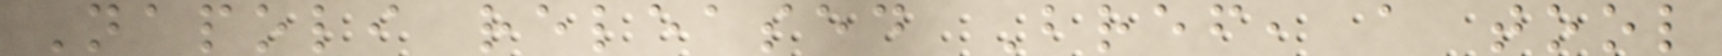Napoli released Bref, a tool
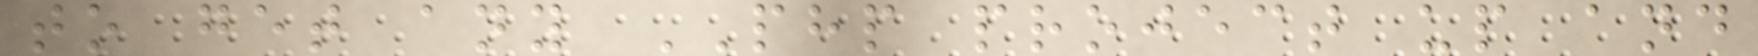to get any PHP project up and
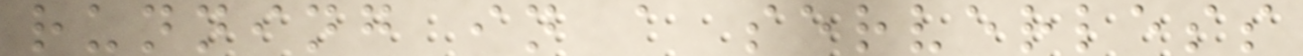running in a serverless
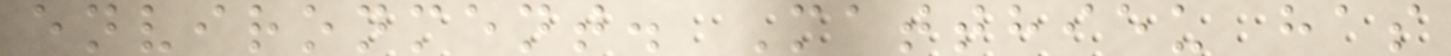environment. Matthieu has
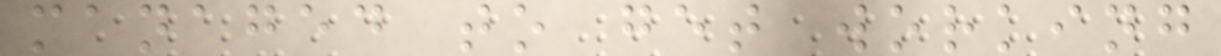managed to get working
